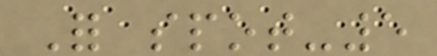For spot-5
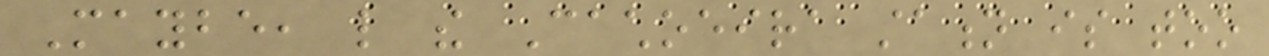Maybe, like the Cachoeira station is too
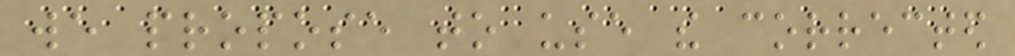we propose to use the corrected
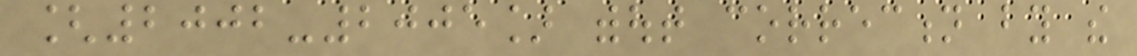[2002-2005] without correction by the
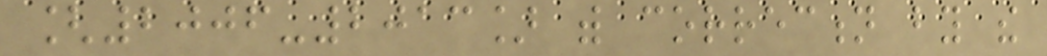[2006-2013] with correction by the
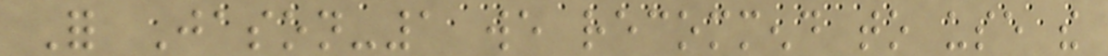For Jason-1 we recommend to use the
